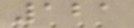121
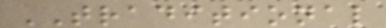TRADITIONAL
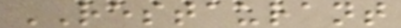RESTAURANT
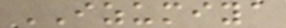IZUMIYA
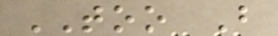TOO B
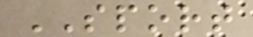SPORT
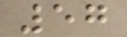57
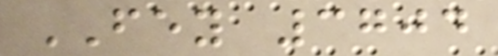FEY 3704
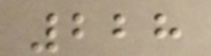228
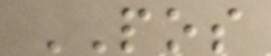POS
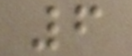6
